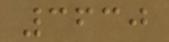3630
